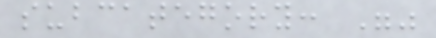subcategory: ""
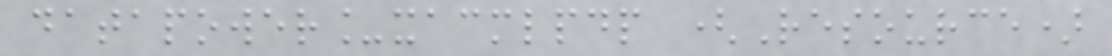datapower_xacmlpdp (Resource)
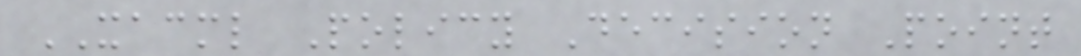XACML Policy Decision Point
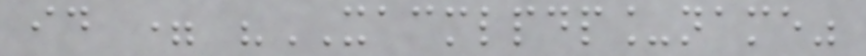id = "XACMLPDP_name"
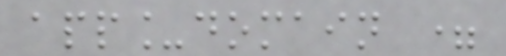app_domain =
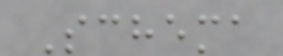Schema
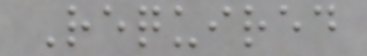Required
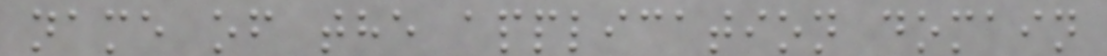name of the application domain
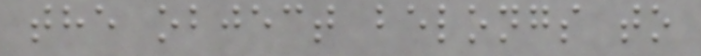the object belongs to
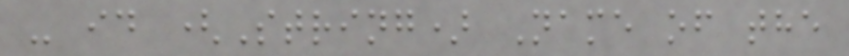- id (String) Name of the
